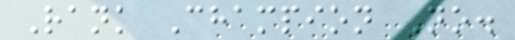Rank Champion No.
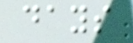days
